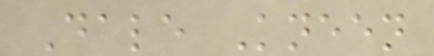Dale Kneen
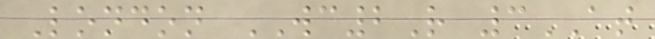London WC2R 3AT
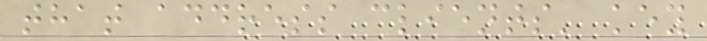that address clients' key
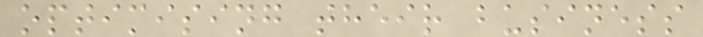optimising their business
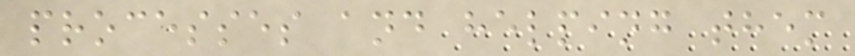processes and helping them
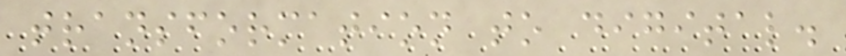transformation to digital.
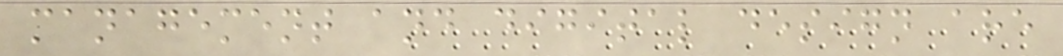management and digital design are
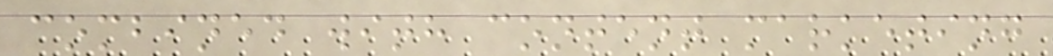combined with content marketing
